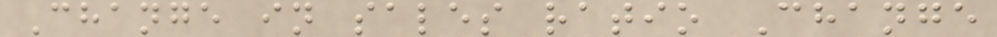Change in sales ratio Change
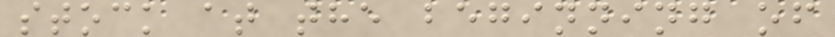stock at the beginning of
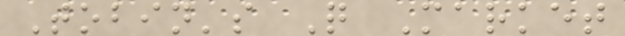Tobin's Q Market
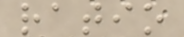ratio
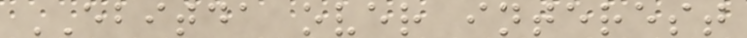EBITDA over interest
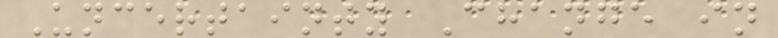Uncertainty Change in
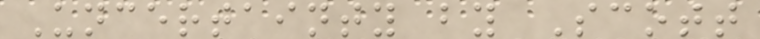Uncertainty by Scott
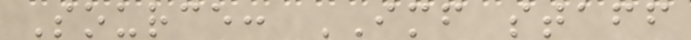Source: IMF staff
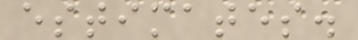estimates.
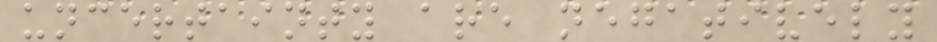uncertainty are negatively
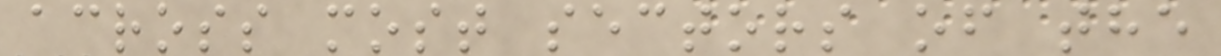across most sectors of the
